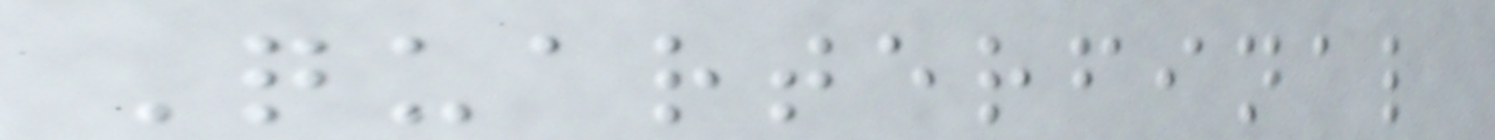Quarterfinal
